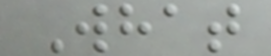What
